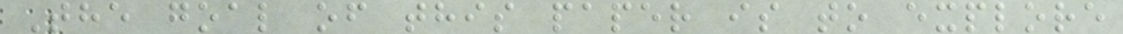The goal of this paper is to explore
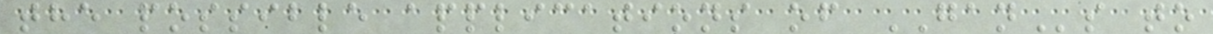the possible applications of GANs to
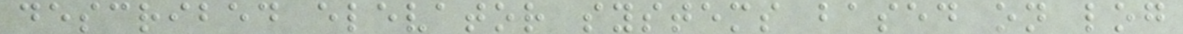described elevator systems based on log
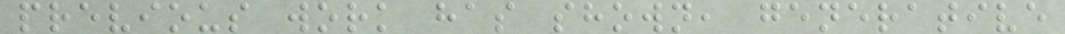previous work has shown, generative
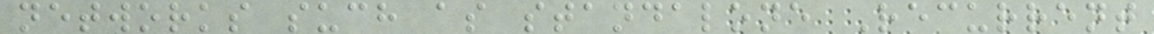networks such as standalone Recurrent
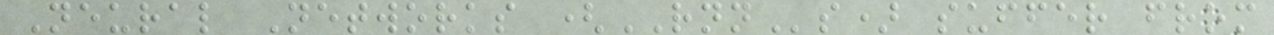Neural Networks (RNNs) suffer from
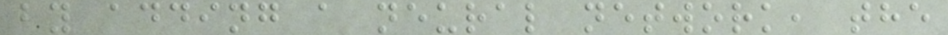by adding a neural network, the
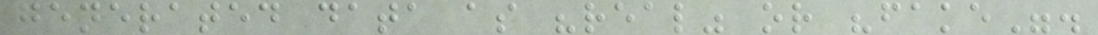generated data as "real" or "fake".
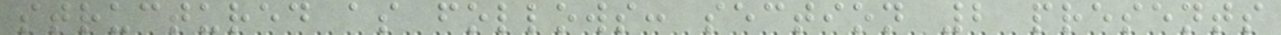structured as follows: section 2 presents
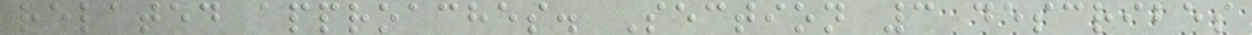related approaches. Section 3 describes
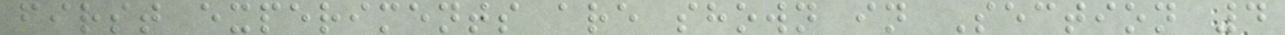first experiments are shown in Section 4
